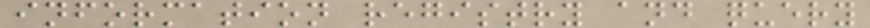information registry and query
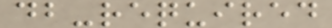db-required
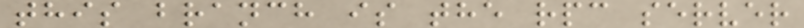this branch is the rpc server
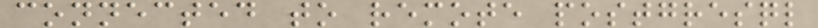connected to remote postgresql
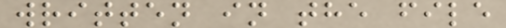written in the file
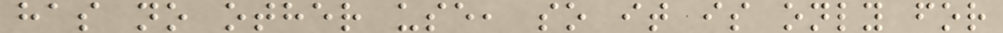has no other use, so it is only for
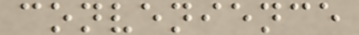convenience
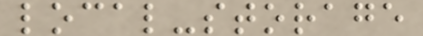local-storage
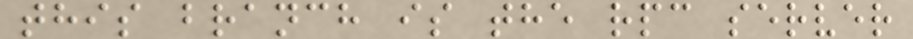this branch is the rpc server
